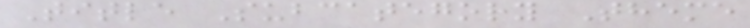Title Subcategory Theme
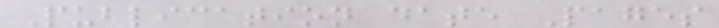Publication date Pages
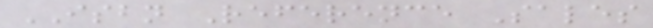ISBN Reference Sales
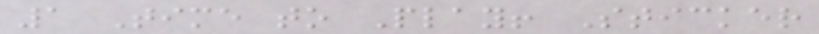1 Time to Play! Sticker
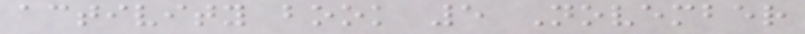activity book 5 November
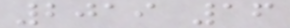2019 16
